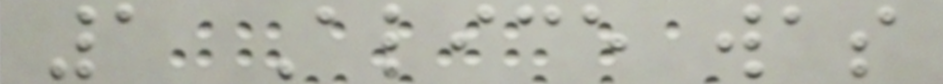1 Alice was
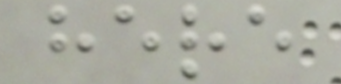here
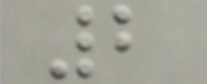2
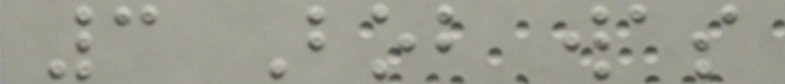3 Bob was
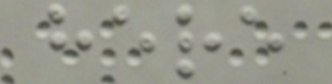here
